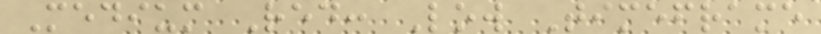Medium Red: Low Timeframe
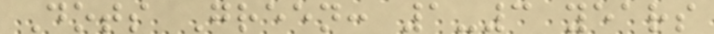Dots Green: 1-3 years
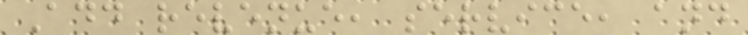Add revenue, service, and
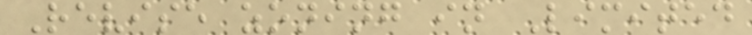Revise zoning in Limited
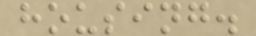housing.
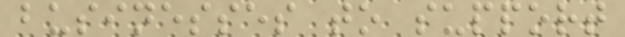businesses to support
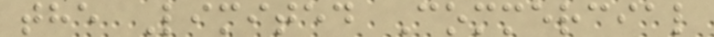the Limited Commercial
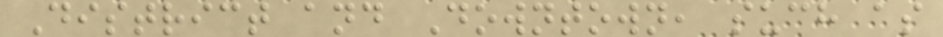District and Downtown, such as
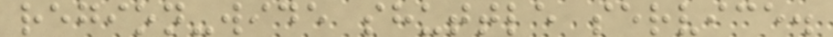region-wide shuttle service.
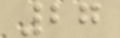27
